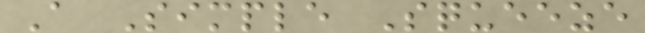A Simple Squeeze
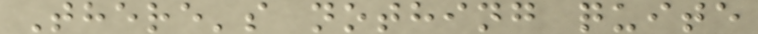There's nothing quite
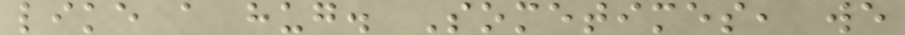like a hug. Sometimes, we
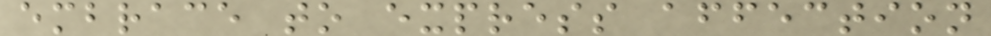embrace to express affection
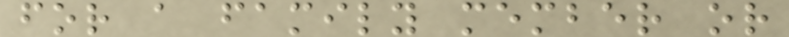for a family member or
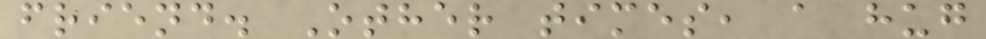friend. Other times, a hug
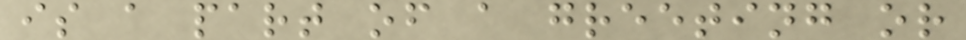is a part of a greeting or
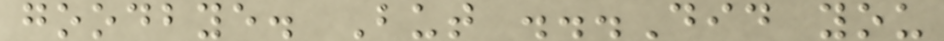goodbye. But ...Did you
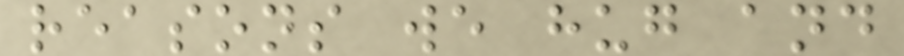reasons we hug and
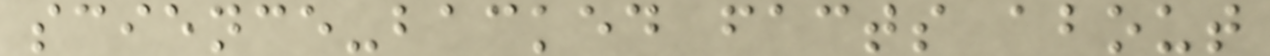science-backed facts about
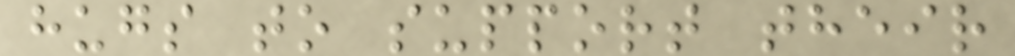hugs to support their
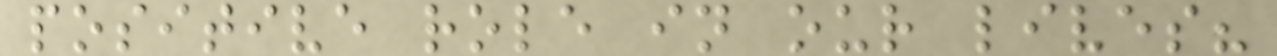positive role in our lives?
